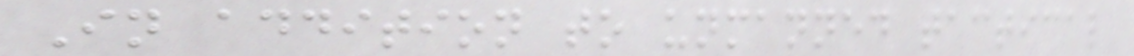In addition to unmanned tactical
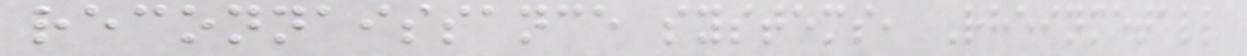reconnaissance systems, Rheinmetall
